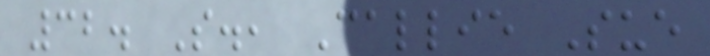32. S., Callie Sue
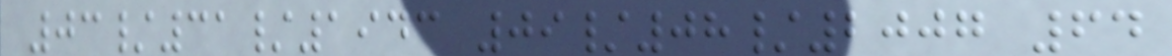03/31/1943 09/08/2007 64
